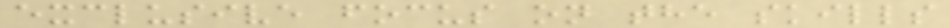exclusive focus on the skills
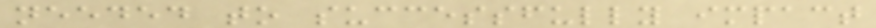needed to successfully impact
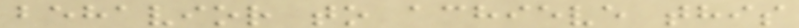behavior to achieve this
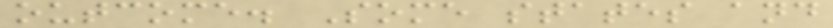outcome. Some states and
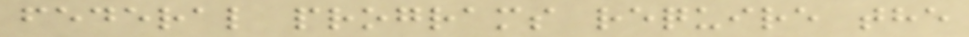federal programs require the
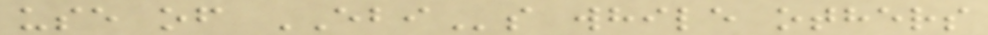use of EBIs while others
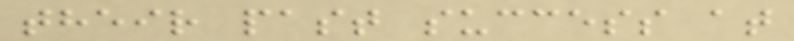their past success at
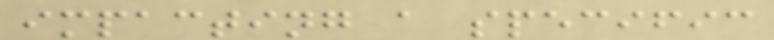impacting a specific
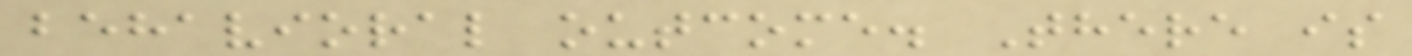behavioral outcome. There is
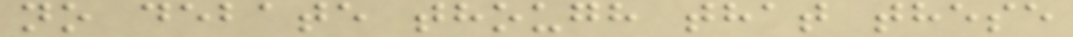no debate though that these
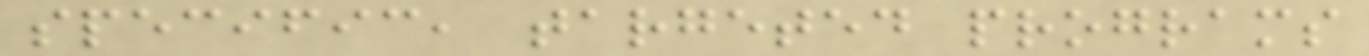specific, targeted programs
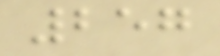257
